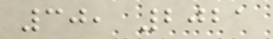30, 2021
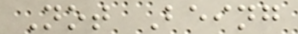Not Being
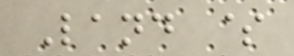Land $
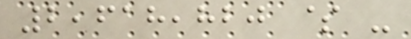2,618,820 $ -
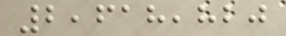2,618,820
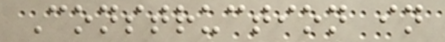Construction in
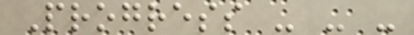Progress - - -
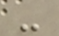-
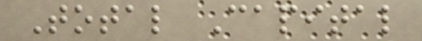Total Capital
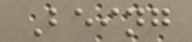Being
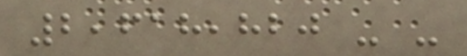2,618,820 - -
